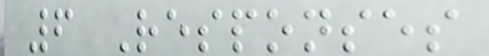6 Responses
